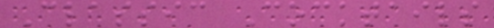Classic Cocktails
